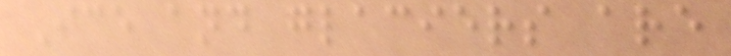Ice and glaciers are
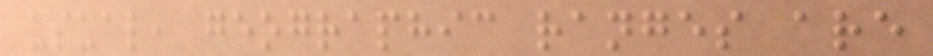usual, geographic ranges are
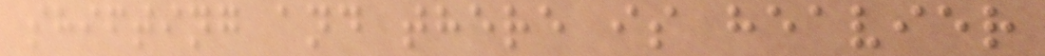shifting and there is heavier
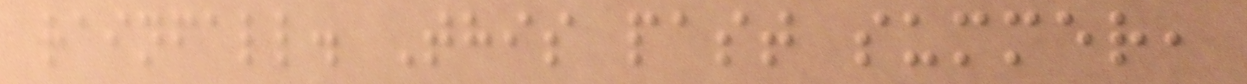rainfall. This past summer,
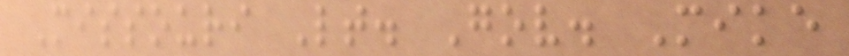Missouri Lt. Gov. Mike
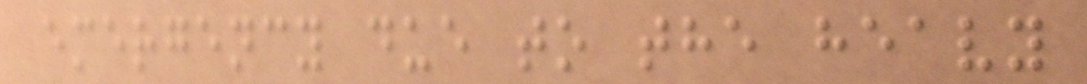emergency due to the heavy
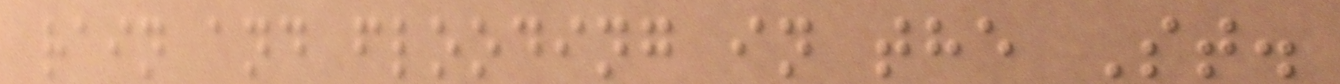rain and flooding in the St.
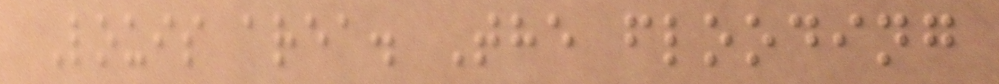Louis area. The flooding
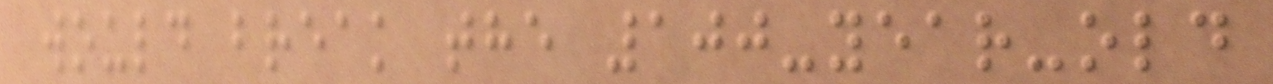would break the 100-year-old
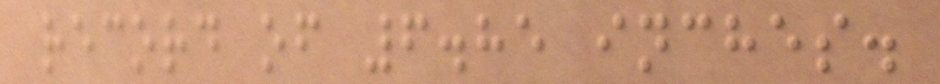record of 6.85 inches.
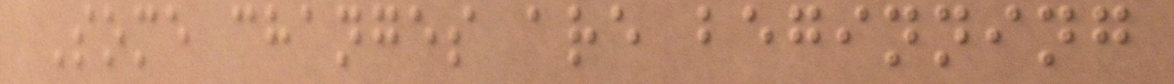Some changes are beginning
